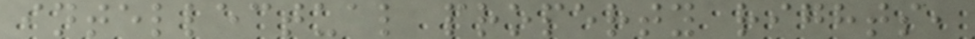intellectual property rights,
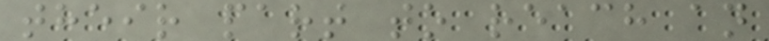their part to reach an
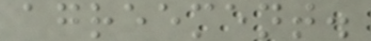agreement.
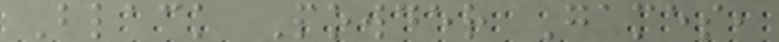Black Powder Games,
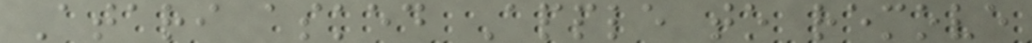Atari asked Apple to remove
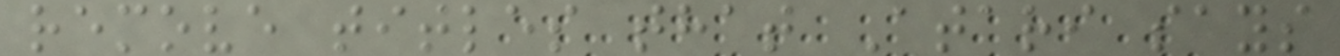remove titles that Atari says
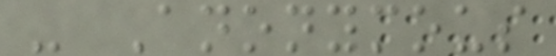- Anonymous
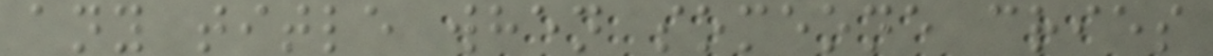any title when someone cries
